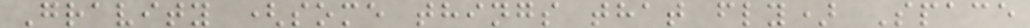Gravity (some things that fly) Space
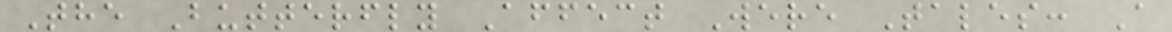The Butterfly Affect Were Tales: A
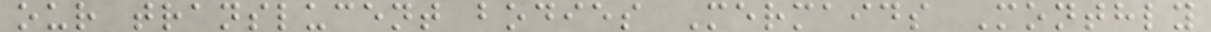our translucent bodies Mermaids Monthly
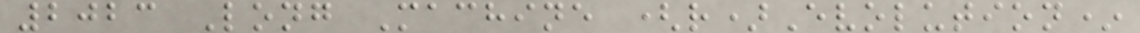2023 Long Machine (r)Evolution*
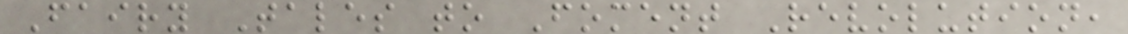Fairy Tales to Foment Revolution,
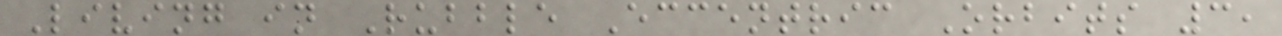Living in Rubble Eccentric Orbits 3,
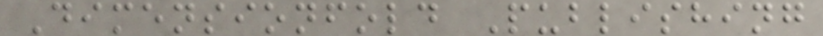Dimensionfold Publishing
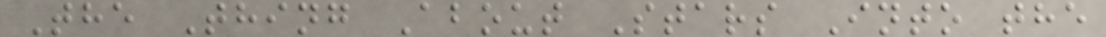The Thing About Stars Into the
